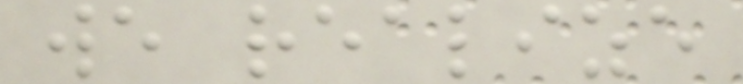we realize
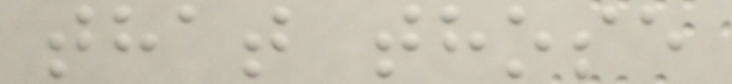that those
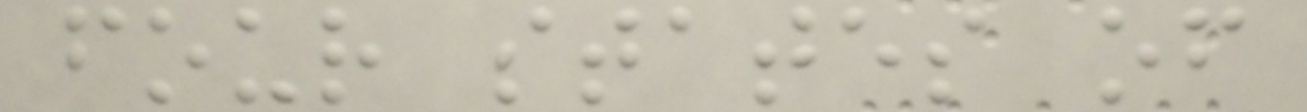four states of
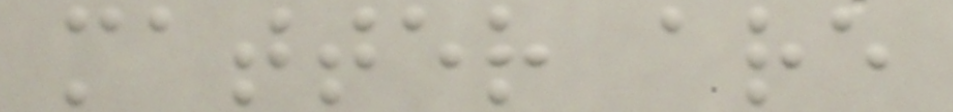matter are
